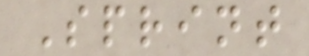Sprint
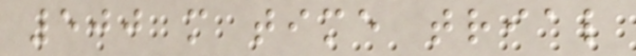500 m time trial
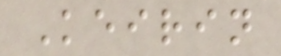Keirin
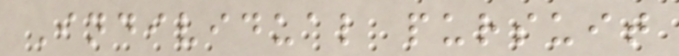Individual pursuit
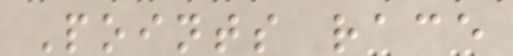Points race
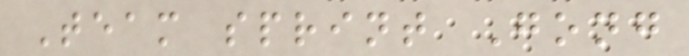Team sprint Gong
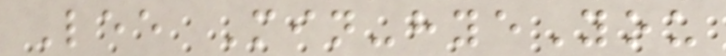Lee Min-hyeYou
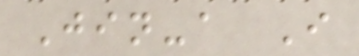Jin-a I
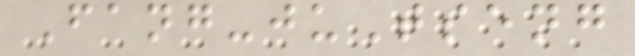Fang-juTseng
